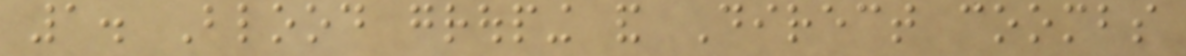1. Blood grouping and Direct coombs
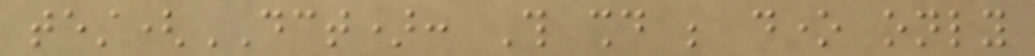test(DCT): This should be done only
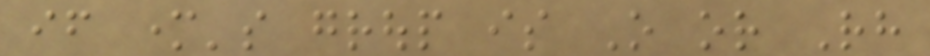if mother's group is O or Rh
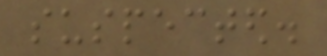suspected.
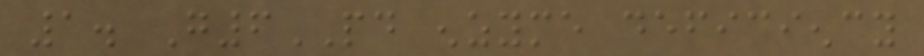1. G6PD enzyme deficiency
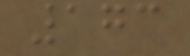173
